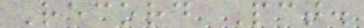Record Pct.
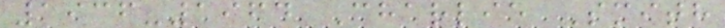1936-1964 Charlie Smith
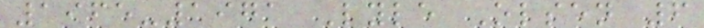1965-1971 Lyle Olsen 6
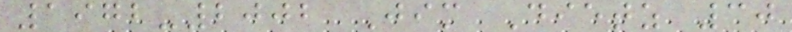1972-2002 Jim Dietz 30
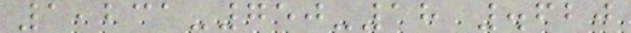1,231-750-18 .620
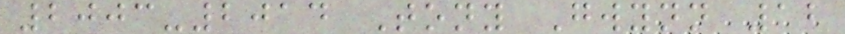2003-2014 Tony Gwynn 12
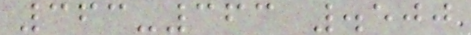363-363 .500
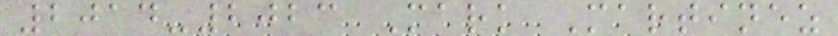2014-2023 Mark Martinez
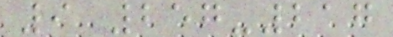9 257-217
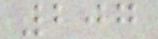207
